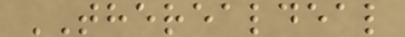THEREALDEAL
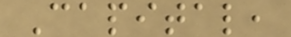Capital,
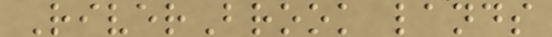RiverBrook lands
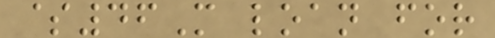$46M loan for
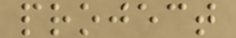project
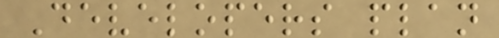Developers plan
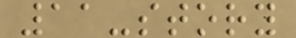11-story
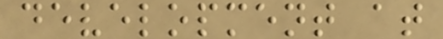development at
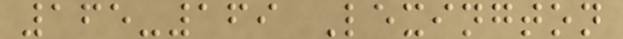165-169 Lexington
